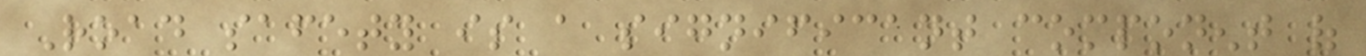Road safety is a significant component of
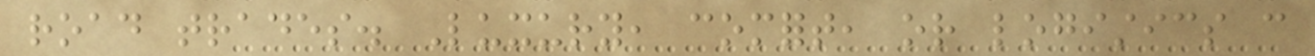road trades. Luxury, comfort, or logistics can
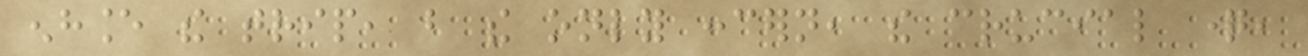enhance the trip, but the only concern, the crucial question,
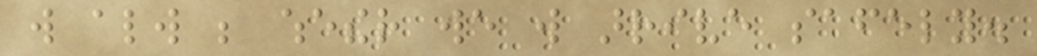will always be whether we will arrive safely.
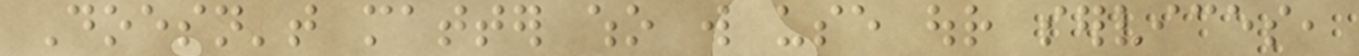Doesn't matter who will use our services,
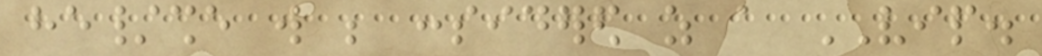he/she will be considered as a VIP.
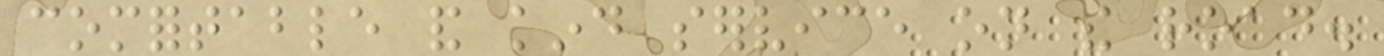comfortable and kind service on the road.
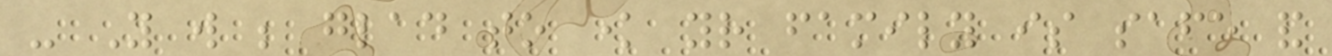- You will be glad to know your family is safe and
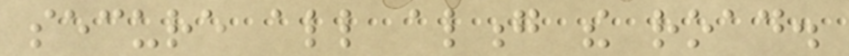secure all along the road.
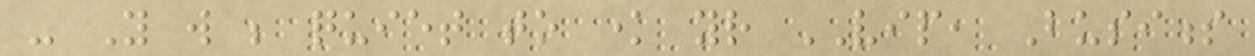- You will be quiet to know your VIP, Business
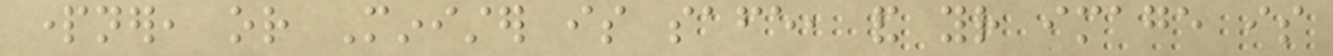partner, or Minister is safe, and your image is
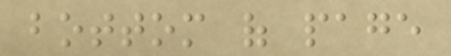bottom of page
